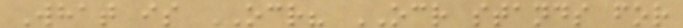What is OCR? OCR stands for
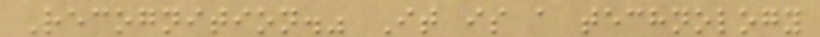Recognition." It is a technology
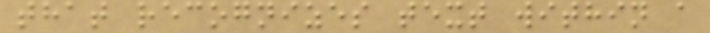that recognizes text within a
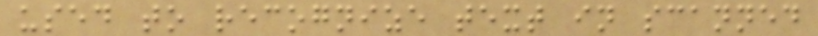used to recognize text in scanned
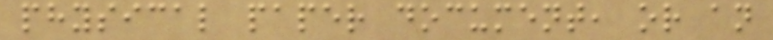physical paper document, or an
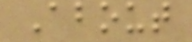About
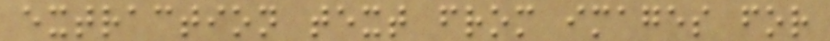extraction text from images for
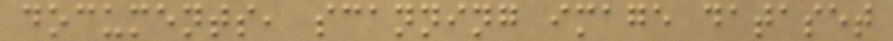documents, scanning image dataset
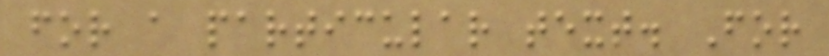for a particular text. For
